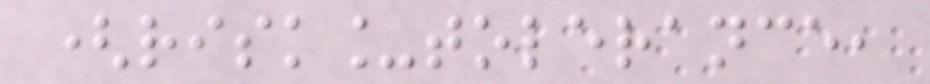(risk_tolerance,
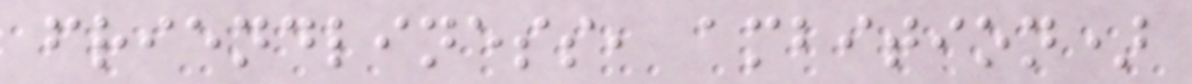friendliness, ambition)
